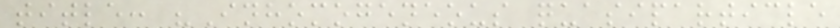title: "Inhomogeneous quasiparticle
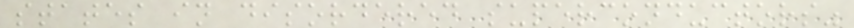states in disordered superconductors"
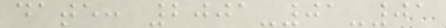date: 2001-01-01
